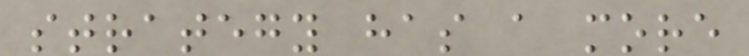strategy has a more
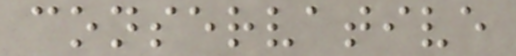conservative
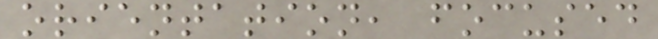orientation, focused
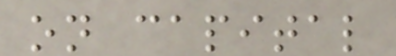on capital
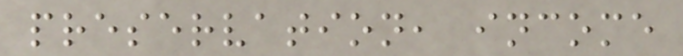preservation, income
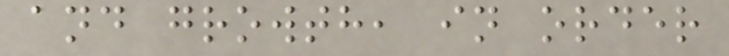and growth, in order
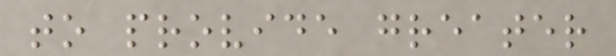to provide greater
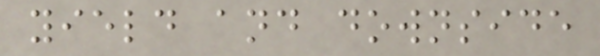yield and downside
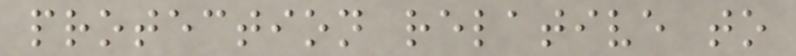protection relative to
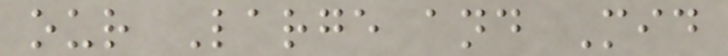our Large and Mid
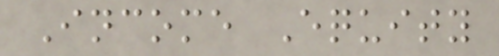Income Equity
